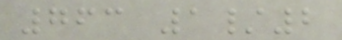763 1/2
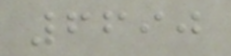6690
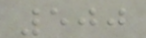500
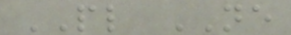PL NE
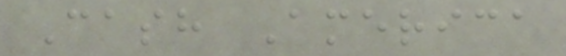Cash America
